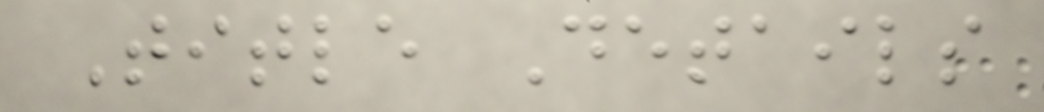Title Details
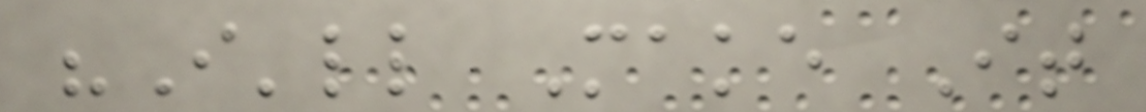"I'll Make It
